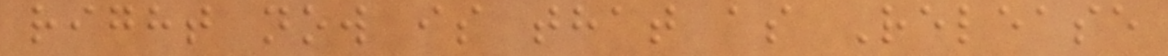right now is that as Release
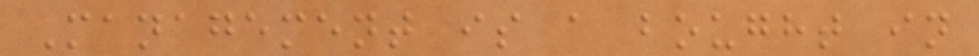Management is a bought in
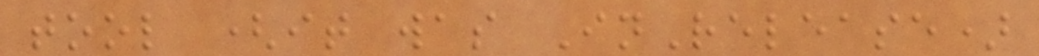tool (it was InRelease)
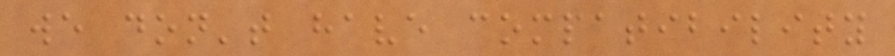we don't have compatibility
